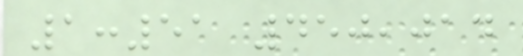1:51 450,014
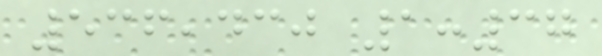536,430 1:37
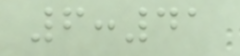6:41
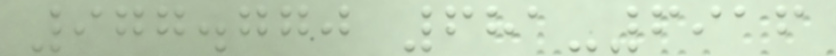977.770 681-6916
